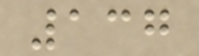137
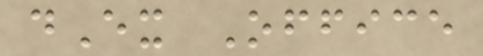dEx Office
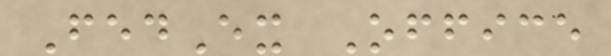FedEx Office
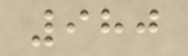980
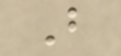B
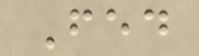Fed
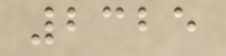2325
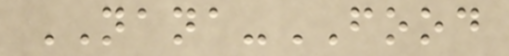NANA-FOOD
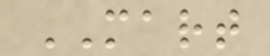MART
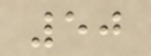50
